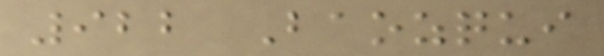922 Baozqui
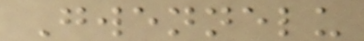Gwennelu
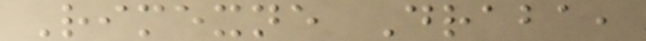Rimexne Draba,
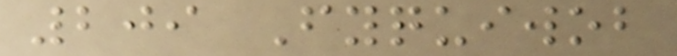209 Fyquiwob
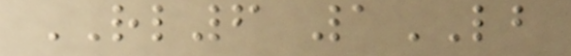RL6 1LB
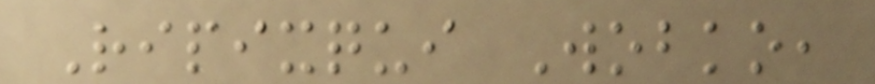Ripixqui Wobko,
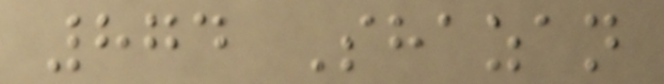874 Shazan
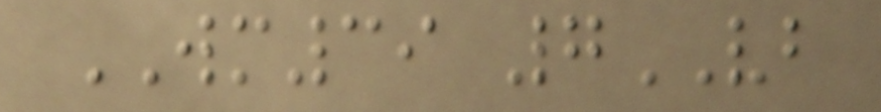WM39 7VB
